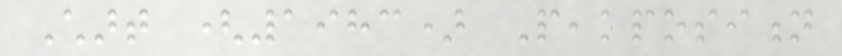Chart (1983) Peakposition
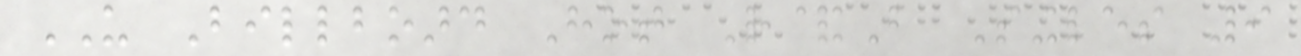US Billboard Hot R&B Singles 9
